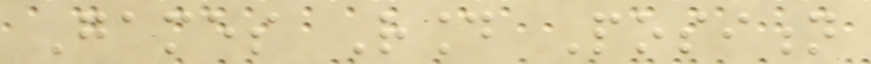Games Round Position
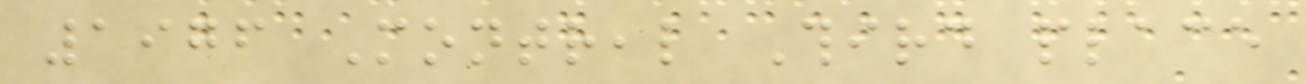1976 Montreal Third place
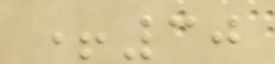+30
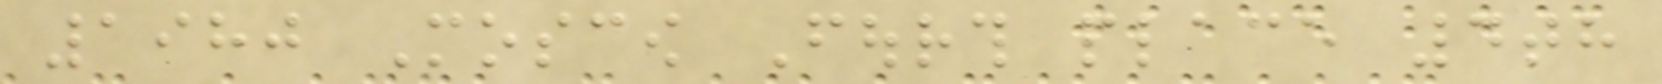1980 Moscow Fourth place 4th
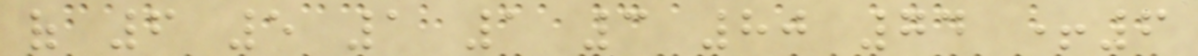of 6 5 1 1 3 80 74 +6
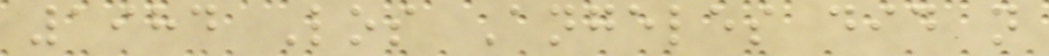1984 Los Angeles did not
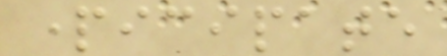participate
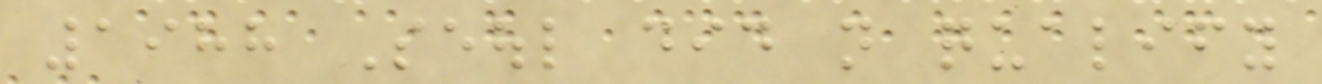1988 Seoul did not qualify
